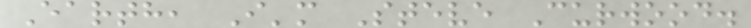Earth, I'm Steve Curwood.
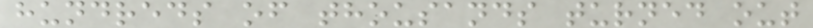hundreds of thousands turned out
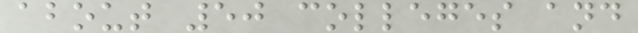about 50 colleges and
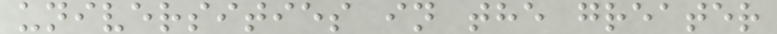universities in the greater
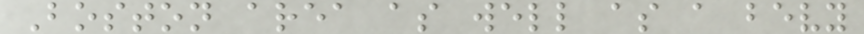Boston area as well as a bevy
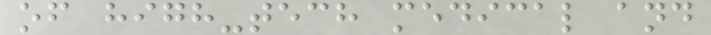of high-tech medical and
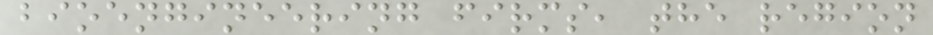bioengineering firms, the region
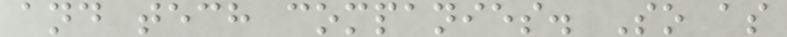and tech companies. So as
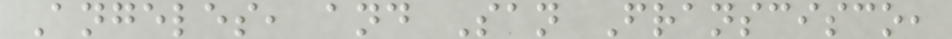Angeles, and San Franscisco,
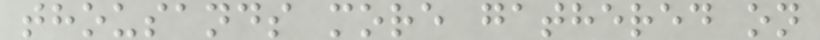thousands more gathered on
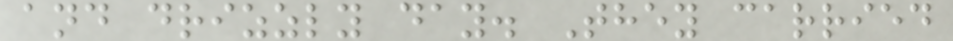and drizzly day. They carried
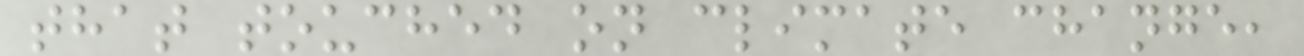that touched on climate change,
